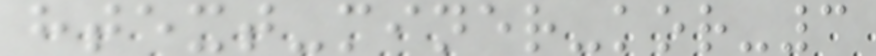htext-miner-kor-3
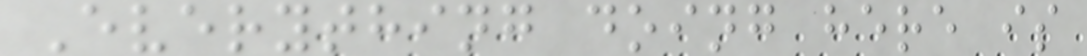Everything doing here is
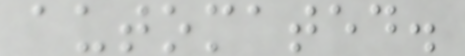automated.
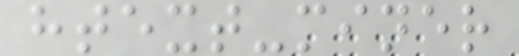htext-miner
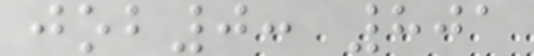job0: 801
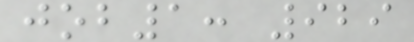job1: 929
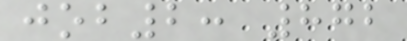job2: 872
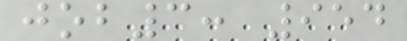job3: 954
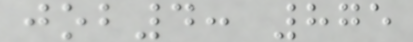job4: 875
